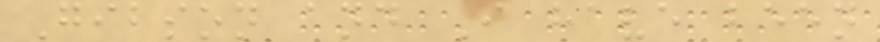Gibson and I have been
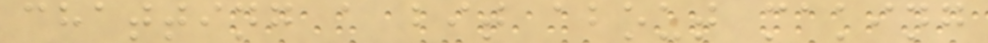chatting a bit about making
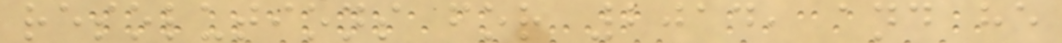resolutions for 2014, and he
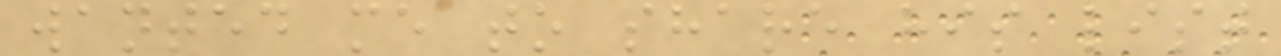wanted me to share his list
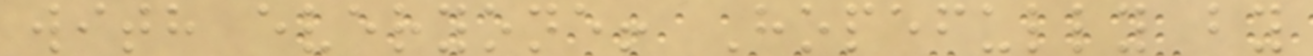with everyone! Hopefully by
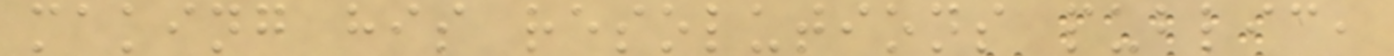making his resolutions public,
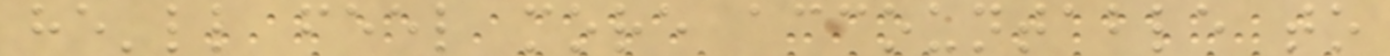he'll feel more accountable to
